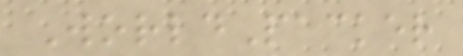WorldPacker
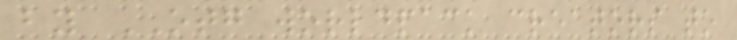by OTG worldpack creators to
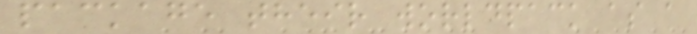package their worldpack as a
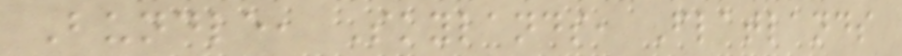Bundle, Skylands, Flatlands
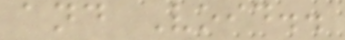and Void..
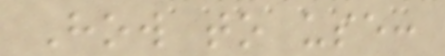How to use:
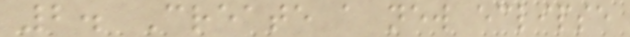2. Create a new eclipse
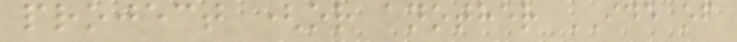project (or another IDE of
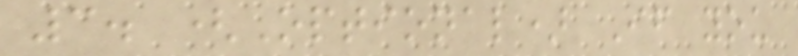3. (Optional) If you
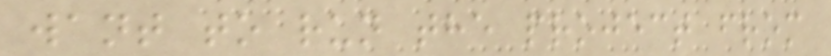want to run the project from
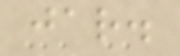jar.
